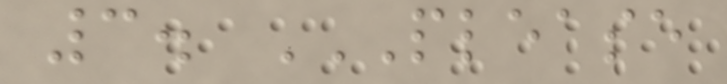3. PLEASE
